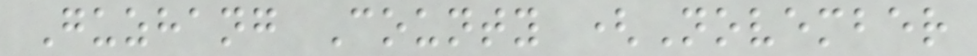Guzhang County (November
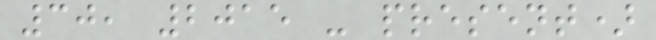30, 2015 - present)
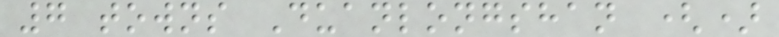7 towns Duanlongshan ()
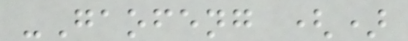-Gaofeng ()
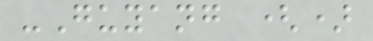-Guyang ()
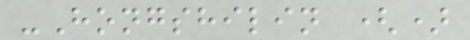-Hongshilin ()
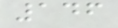146
